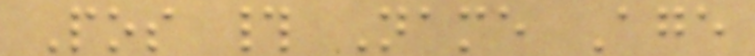Pos # Name Age
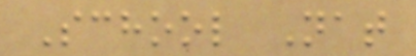School Nat
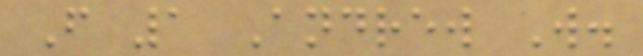F 1 Andrew W.
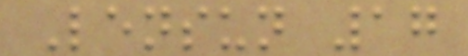Lensun 17
